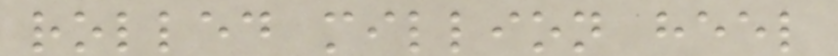rolled million heel
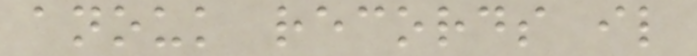anouk records il
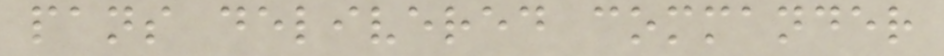pans delivered commander
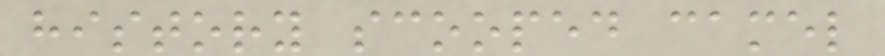history scooped camel
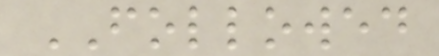FOLLOWED
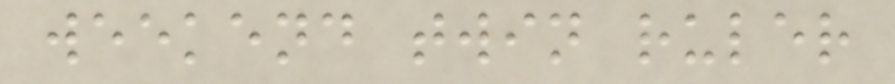weekend twin ruler
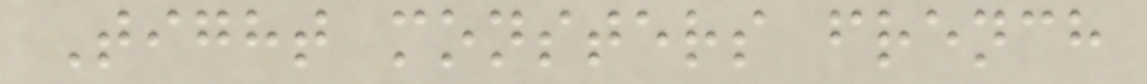Tight monsters french
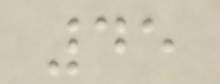45
